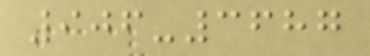906-3687
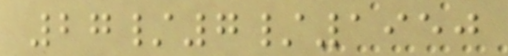27/7/1950
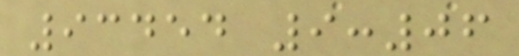93454 9:06
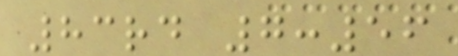83rd 7:56
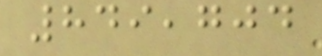849,704
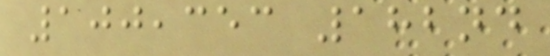100,353 182nd
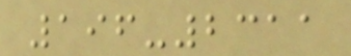196-2311
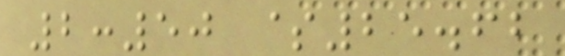2:50 $25.62
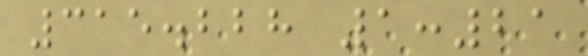315.228 1:21
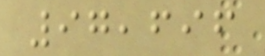97,696
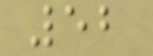52
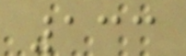133
